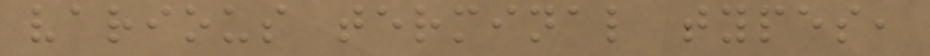various terminal types,
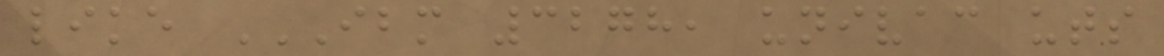like IBM 3278, UNIVAC UTS
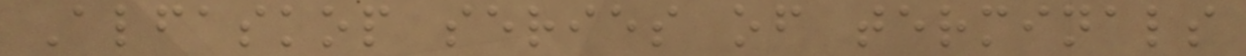Alfaskop series of terminals
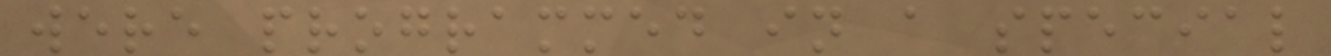were programmed in a special
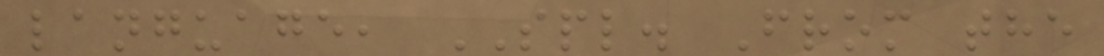language, SPL. From the
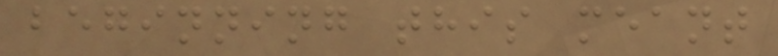beginning this meant
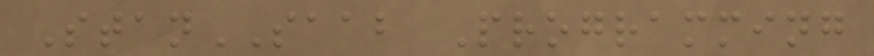StanSAAB Programming
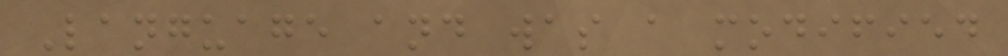Language and was a modified
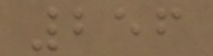256
